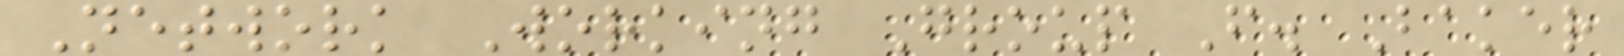Network Working Group F. Baker
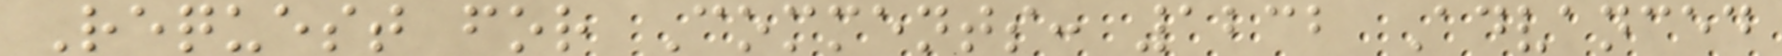Request for Comments: 1232 Advanced
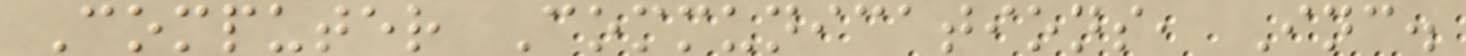Computer Communications, Inc.
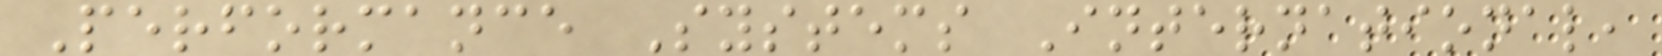Performance Systems International,
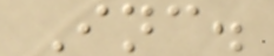Inc.
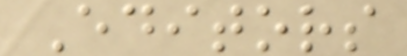Editors
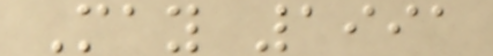May 1991
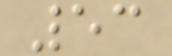53
